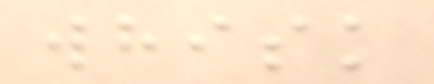whisk
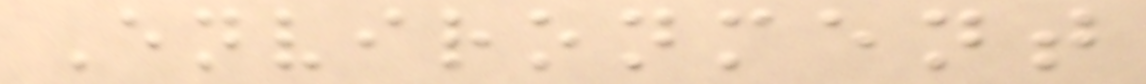Environment
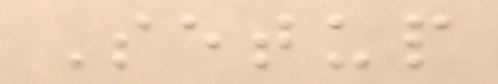Setup
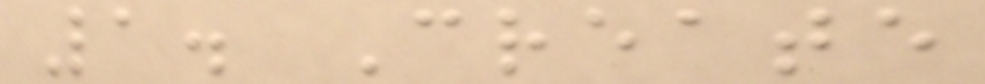1. Create
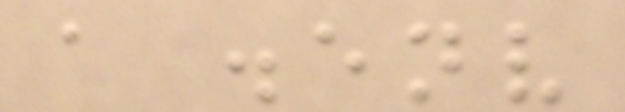a .env
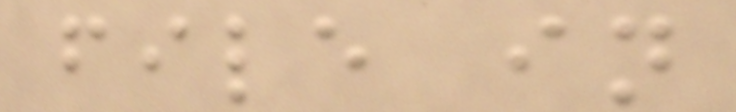file in
